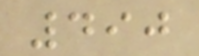490
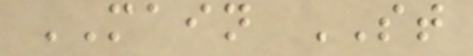MAIN ST
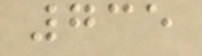735
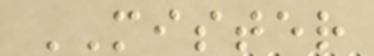MISTER
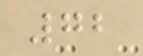72
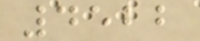4522
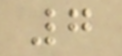7
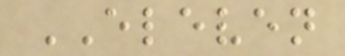ELEVEN
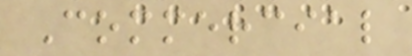Commercial
